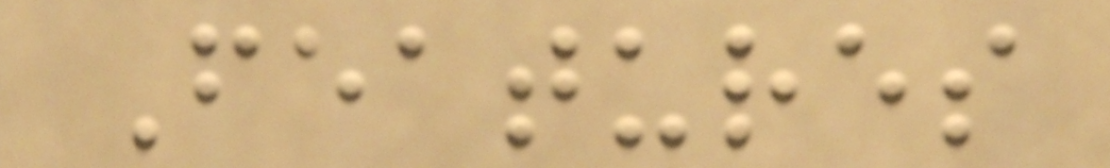Features
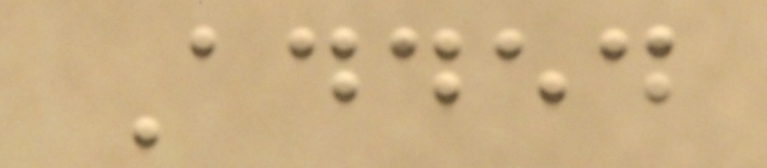Added
